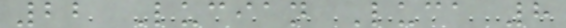22 Lucian Luca 8
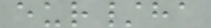eur/ha
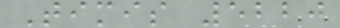Timis 5220
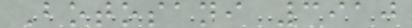Botosani 3910
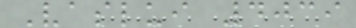Vaslui 4039
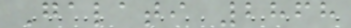Galati 2868
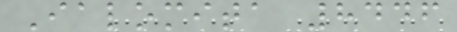Ialomita 8446
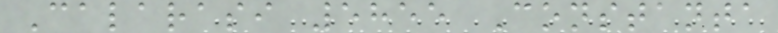Calarasi 5855 Constanta
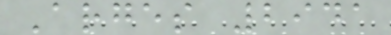Arges 2941
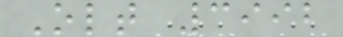Olt 3992
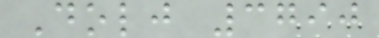Dolj 3790
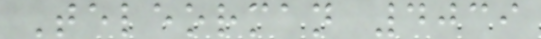Teleorman 4039
